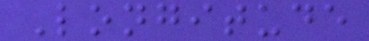Longitude
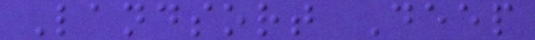Landsort Deep
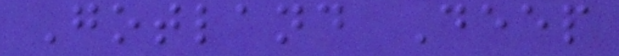Gotland Deep
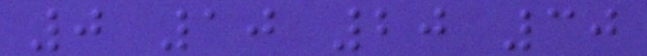0 10 20 30
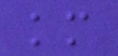km
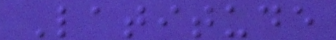Latitude
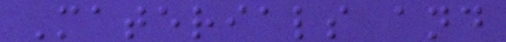Materials and
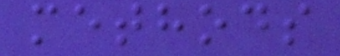methods
